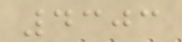4303
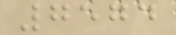7574
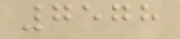7578
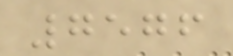7576
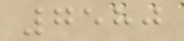7580
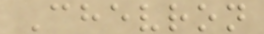Chevron
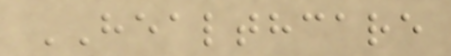HEALTHCARE
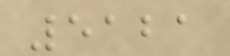5121
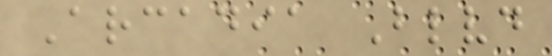Arcadia Blvd
